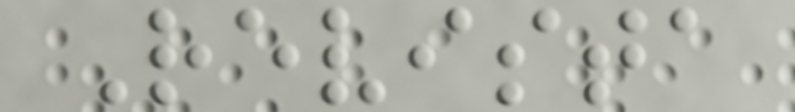Revista
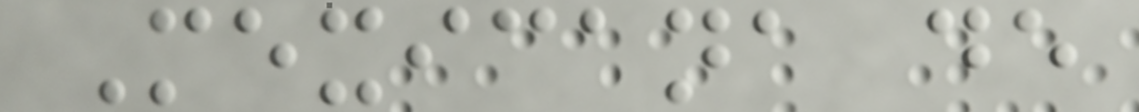Mexicana de
